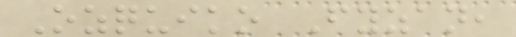Ozquiko Fyzan,
